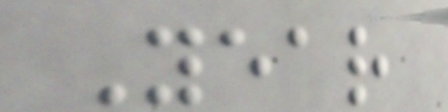Year
